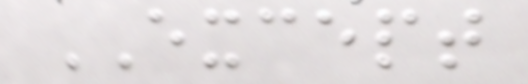EXCEPT
